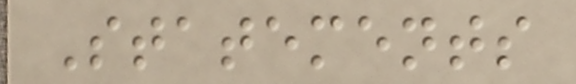Statements
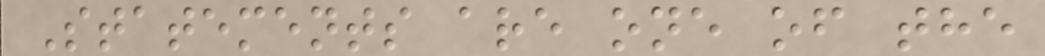Statements are one of the
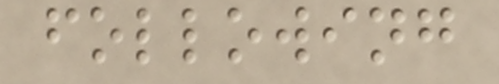following
